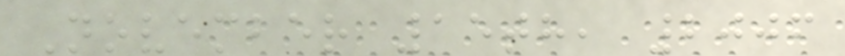November 15th, 2006
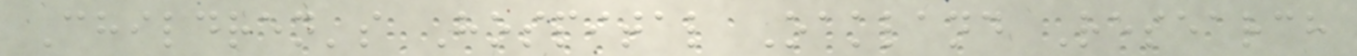Children's Hospital Oakland Research
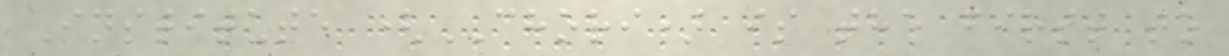Institute (CHORI) is the first to
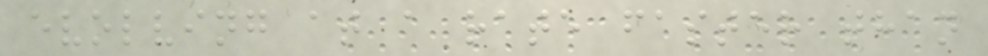evolving at a rate faster than
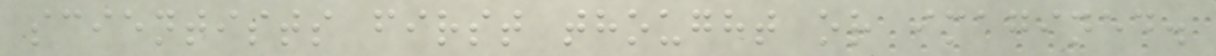scientists first thought or imagined.
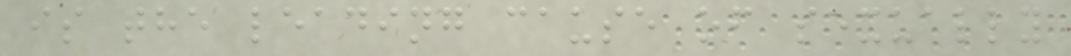is the leading cause of sexually
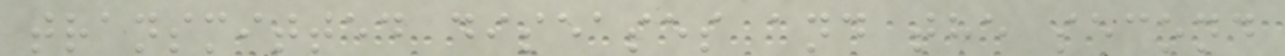transmitted diseases and the second
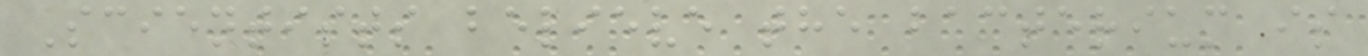Scientists believe the bacterium is
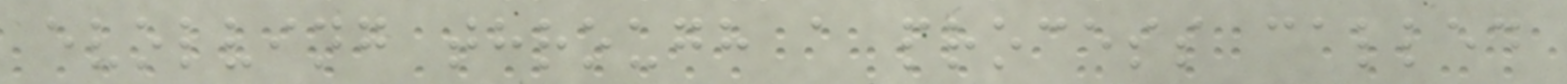evolving through a process called
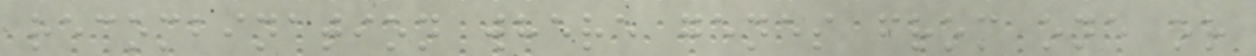recombination where genes from one or
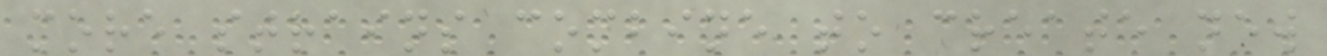more strains combine to create new
